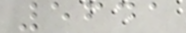5641
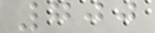700
